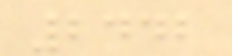2442
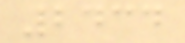2434
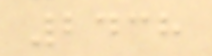2438
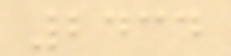2434
